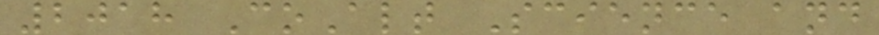2018 CoAlt Science and
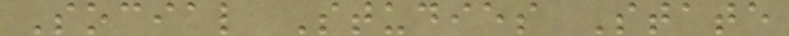Social Studies State
